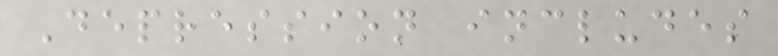Depression includes
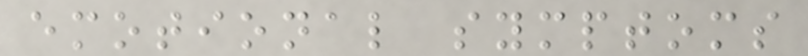emotional symptoms
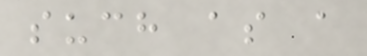such as a
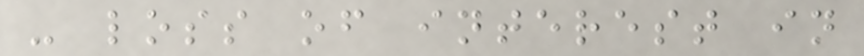- loss of interest in
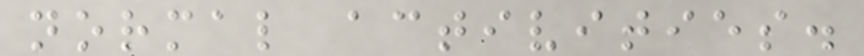normal activities.
